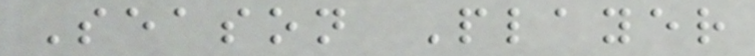Season Player
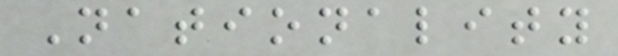Nationality
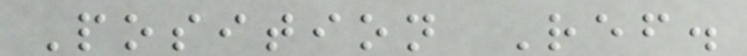Position Ref.
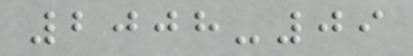2008-09
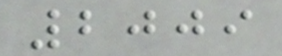2009
